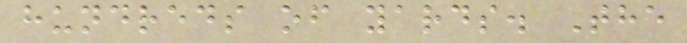hundreds of yards. The
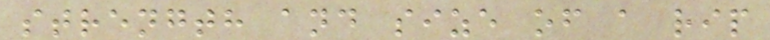strength and size of a rip
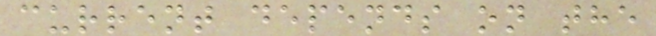current depends on the
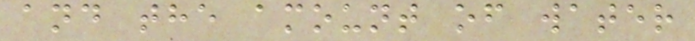and the amount of water
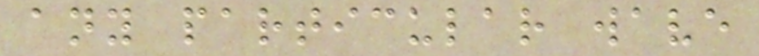any particular wave
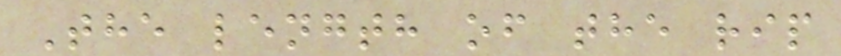The length of the rip
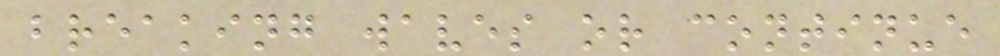breaking waves or continue
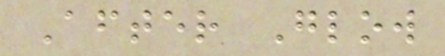After Glow
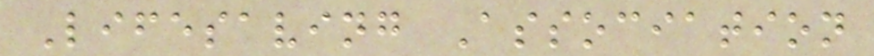Lifesaving Association
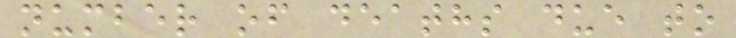number of deaths due to
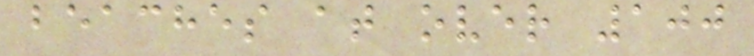beaches at over 100
